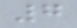7
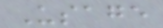Usage
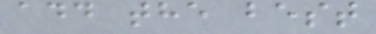add the best
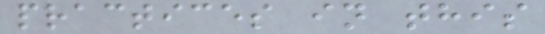practices in this
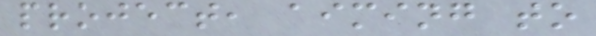project, aiming to
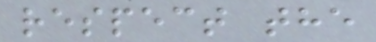respect the
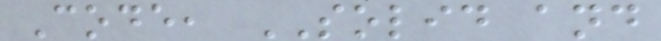Code, SOLID and
